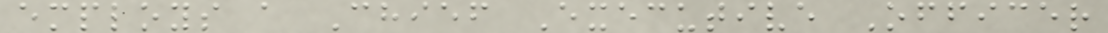employs a Chief Executive Officer
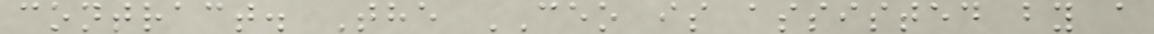contract. The CEO is assisted by a
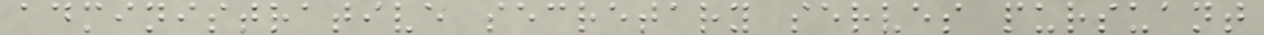administrative secretary serves pursuant
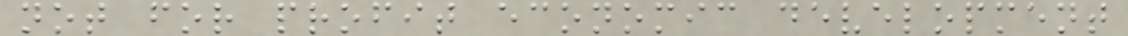not for profit economic development
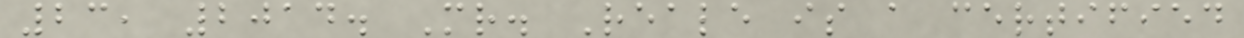23, 2014. Mr. Reale is a certified
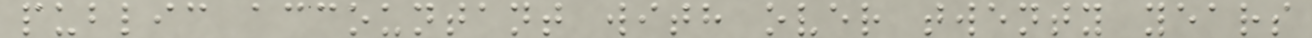public accountant with over twenty years
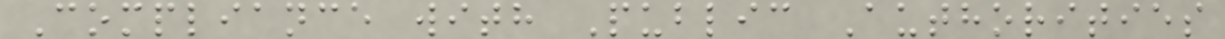Compliance with Public Authorities
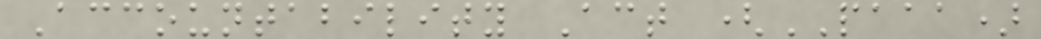Accountability Act (PAAA)
